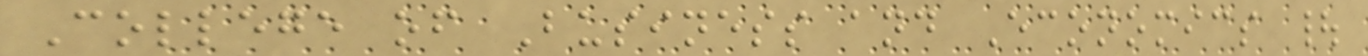College of Business and Economics |
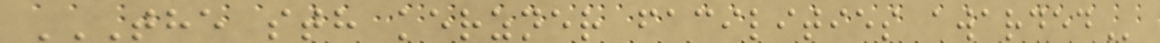THE STH KERZNER FACILITIES AWARDED
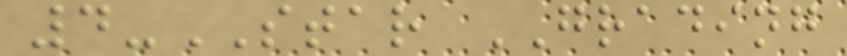4-STAR GRADING
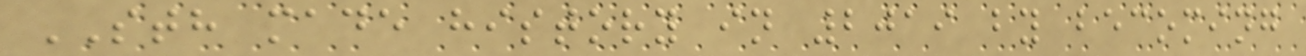STH made history in 2019 by becoming
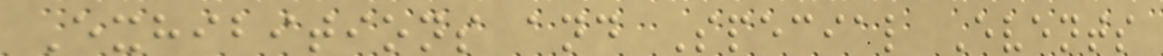Exhibitions and Special Events
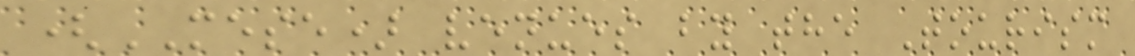(MESE) venues by the Tourism
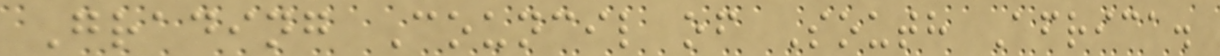Grading Council of South Africa.
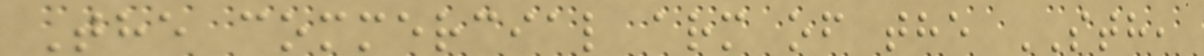The commercial arm of the STH,
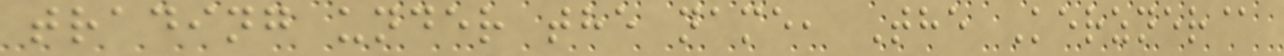trading under the name, The Kerzner@
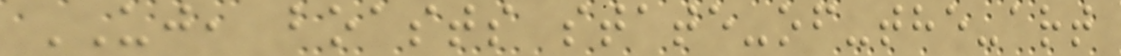UJ, boasts state-of-the-art
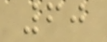60
